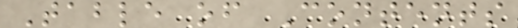Table of Contents
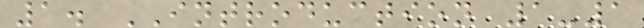1. INTRODUCTION 1-1
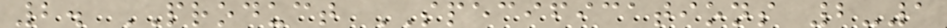2. PRODUCT SPECIFICATIONS 2-1
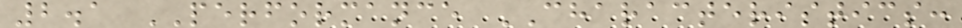2.1 PERFORMANCE CHARACTERISTICS:
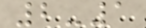2-1
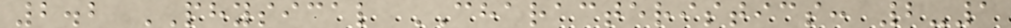2.2 PHYSICAL CHARACTERISTICS: 2-1
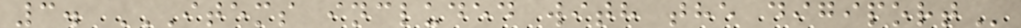3. ITEMS INCLUDED WITH THE DIGIPORT
